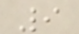9
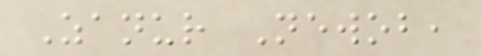Zanur Newob,
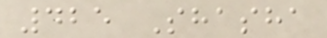425 Shasha
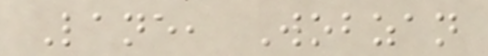Lane, Wobzan
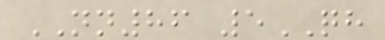NN86 5QH
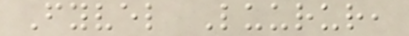Fyvel Luurur,
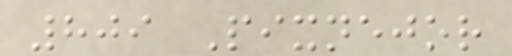809 Pixnejor
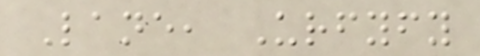Lane, Urfyfy
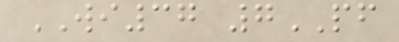WI37 7PF
